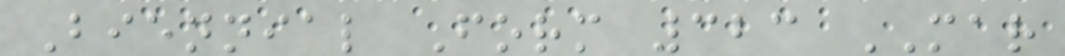Biennial Form 323 MAR
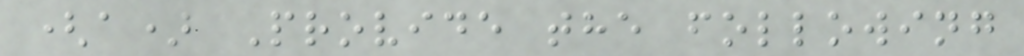(a) Provide the following
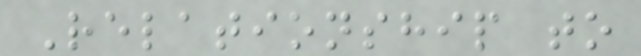Relationship to
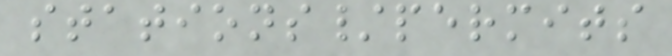stations/permits
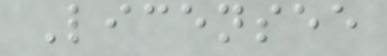Licensee
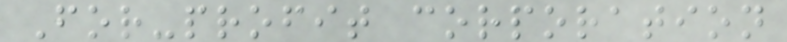For-profit corporation
